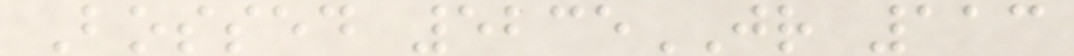Bossed 5235JR 113
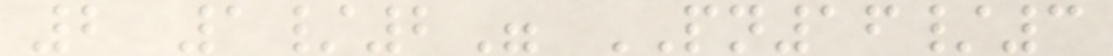2 1/2" PN16/3
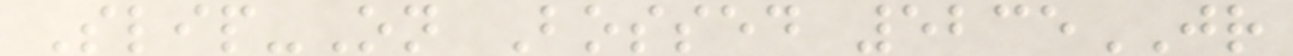Slip-On Bossed 5235JR
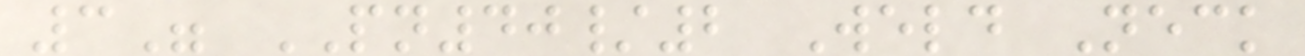3" PN40/2 Weld Neck
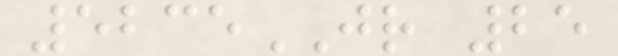5235JR 25
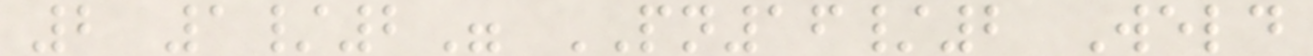2 1/2" PN16/2 Weld
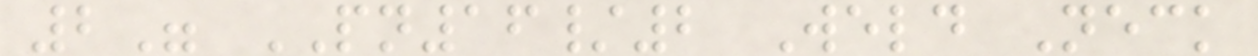2" PN16/2 Weld Neck
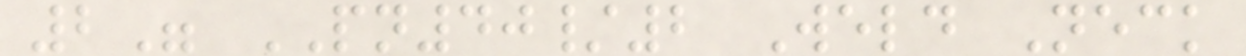2" PN40/2 Weld Neck
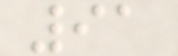91
